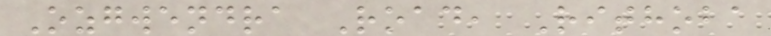Ozgwendra Road, Rithoba
